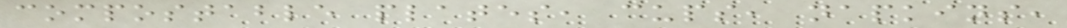compostable plates, cups, napkins,
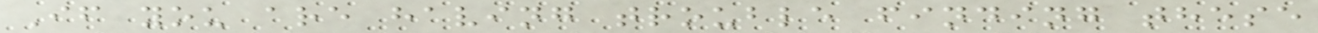If you are having trouble finding these
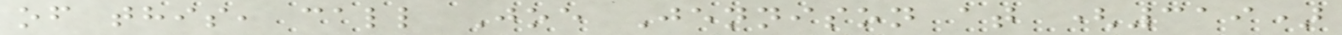of this, call Joe Jennison at (319)
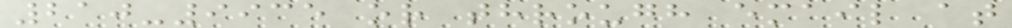210-9935 or through email at
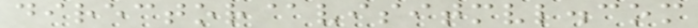director@visitmvl.com
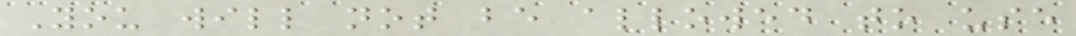You will not be allowed to use
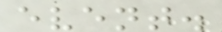event.
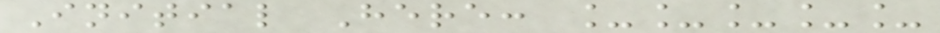Initial Here: _____
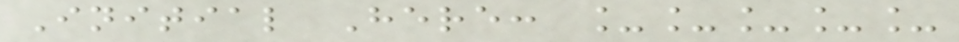Initial Here: _____
